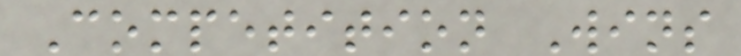Competition Wins
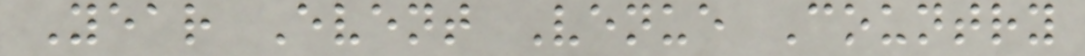Year Event Venue Country
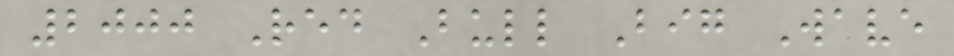2000 Red Bull Big Wave
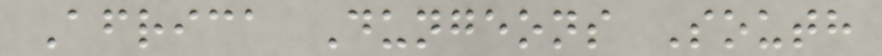Africa Dungeons South
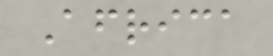Africa
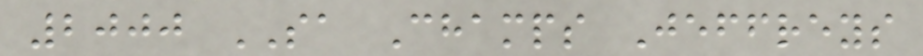2000 SA Champs Jeffreys
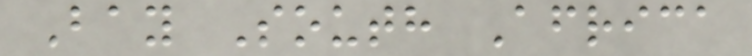Bay South Africa
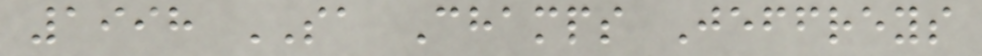1998 SA Champs Jeffreys
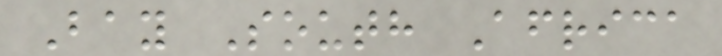Bay South Africa
